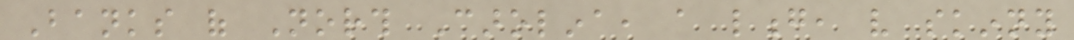Banks of North Carolina, a long, very skinny
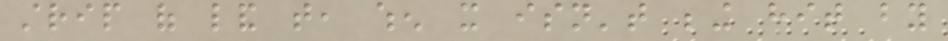strip of land that, when it isn't being hit by
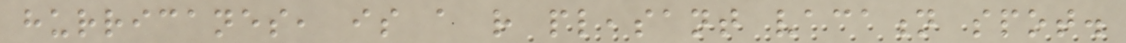hurricanes, is a rather pleasant vacation spot.
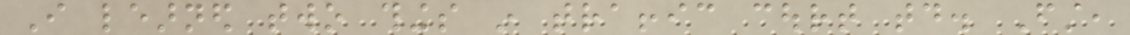I learned two things in traffic court today. First,
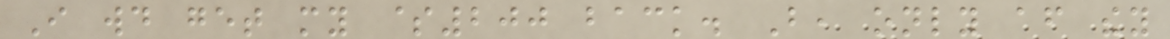I would get my $200 back. But, only after they
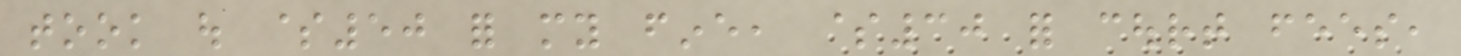took out $50 for my fine, $30 for court fees,
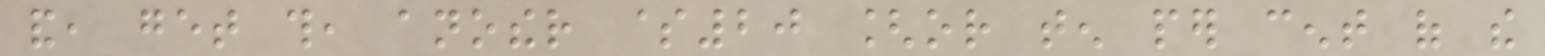and, get this, another $20 [or ten per cent of the
